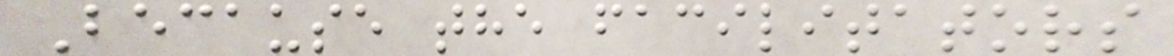Because the facilitators
